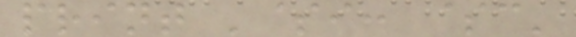print '$i: $c'
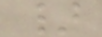}
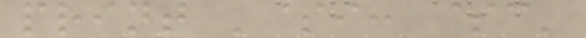print '$i: $c'
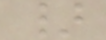}
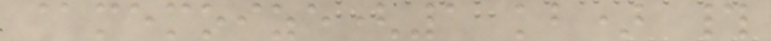@memoize(1 kb) #
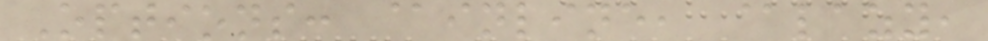Options: @inline, @lazy,
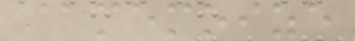@memoize
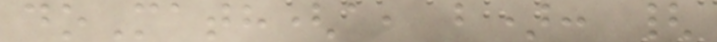doMath(a, b): {
